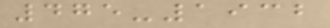475-1932
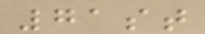71st
